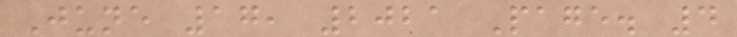June 17, 2021 Page. 4
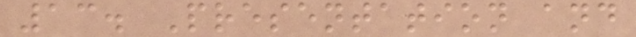13. Presentation and
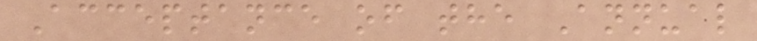Acceptance of the Annual
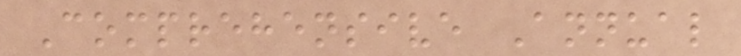Comprehensive Annual
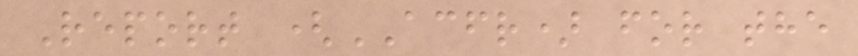Report (ACFR) for the
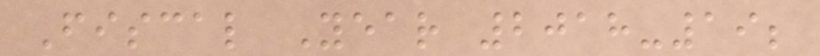Fiscal Year 2018-19;
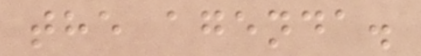the agenda.
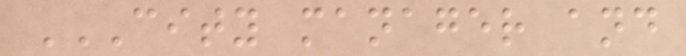CITY MANAGER AND
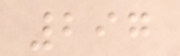297
